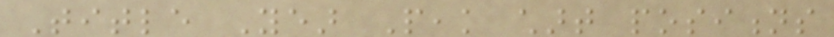Title Year Peak chart positions
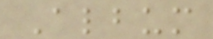Album
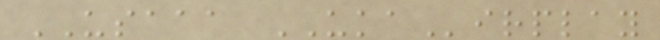USAAA UKAirplay
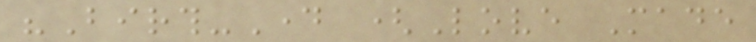"Birth-Day (Love Made
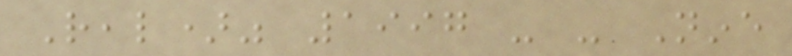Real)" 1997 - - Nine
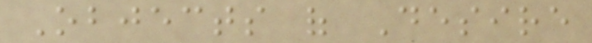Objects of Desire
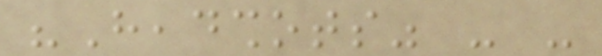"Headshots" - -
